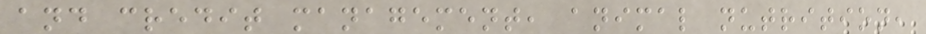and credit management, animal nutrition,
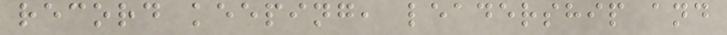record keeping, leadership and
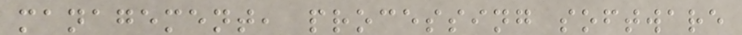management, processing software
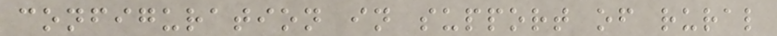configuration in support of rural
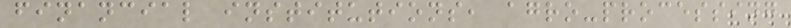financial institutions, agro-processing
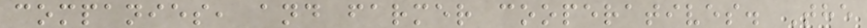companies, and farmer cooperatives. The
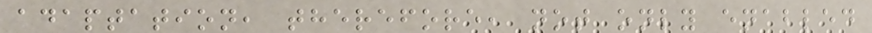adaptation, therefore, not only enabled
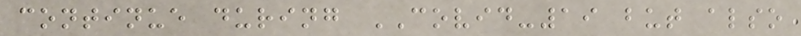continue during COVID-19 but also
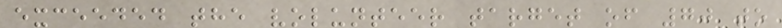exceeded the volunteer target of 70 to
